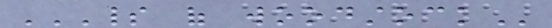SPIRIT OF WOODSTOCK
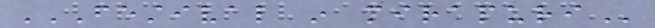FESTIVAL IN MIRAPURI
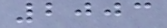2003
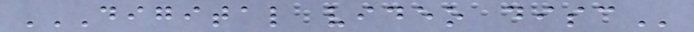DIGITAL VIDEO DISC
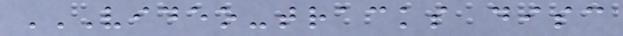VIDEO-TRACKS DISC
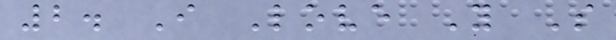2. I Love You So
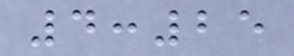4:25
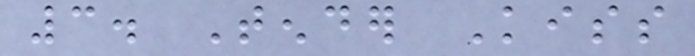3. Tender Kiss
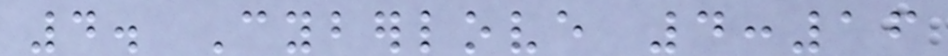4. Cyberlove 4:16
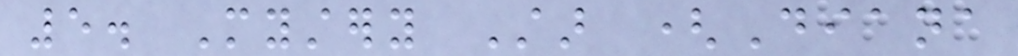5. Mystery Star (Diana
